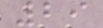29
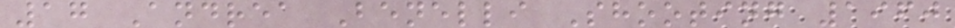17 Andrea Benelli Shooting 1960
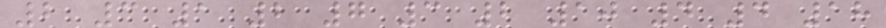2 3 1 2 7 3 2 10 4 4 18
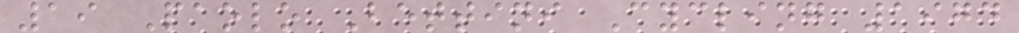19 Paolo Bettini Cycling 1974
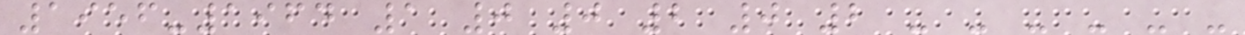1956-1964 1 0 0 2 0 2 - - - - - -
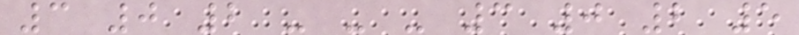3 0 2 - - - 3 0 2 5
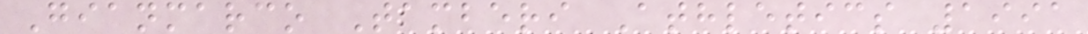Gianmarco Tamberi Athletics 1991
